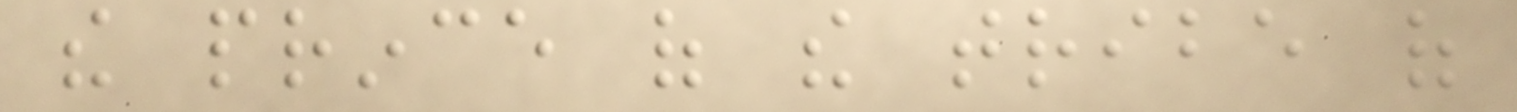the prince of the tribe of
